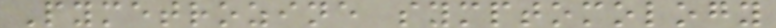Pymetrozine symptomology
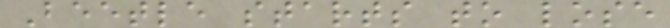Beetle starts to lose
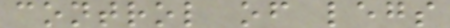control of legs
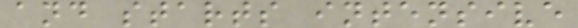and starts intensive
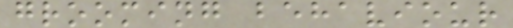grooming behaviour
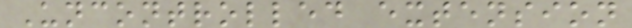Uncontrolled extension
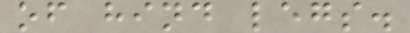of hind legs.
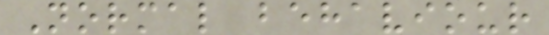Normal behaviour
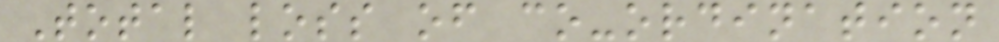Total loss of co-ordination
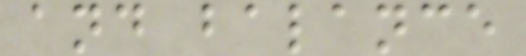and balance
